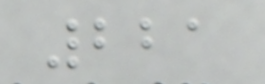221
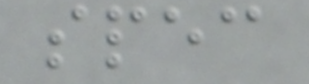spec
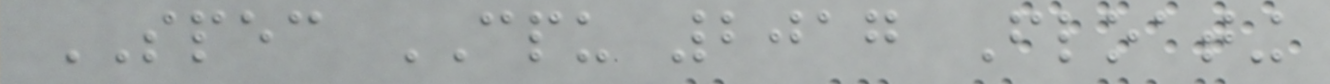SPEC CPU 2017 Floating
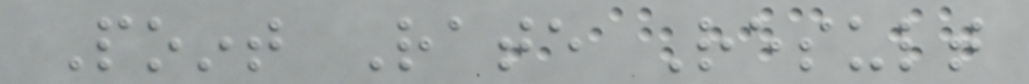Point Rate Result
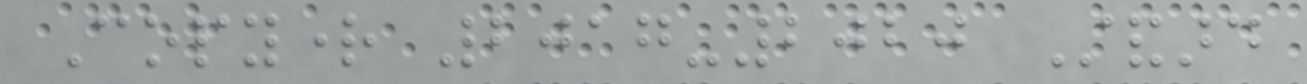Copyright 2017-2020 Standard
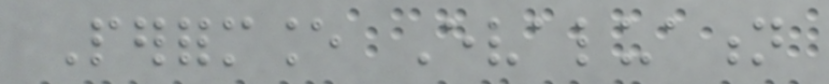Performance Evaluation
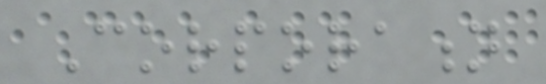Corporation
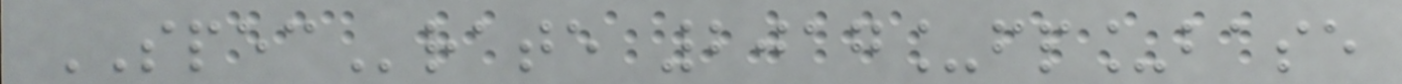SPECrate 2017_fp_base
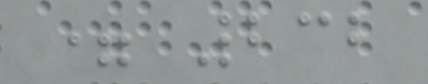= 232
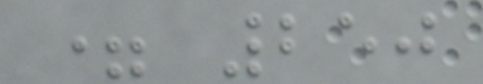= 250
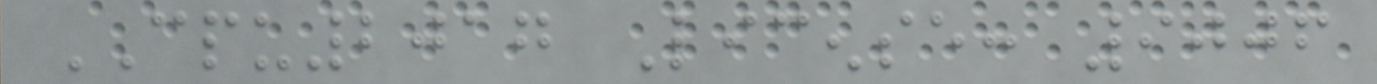CPU2017 License: 9006
